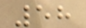58
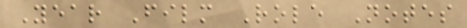Year Film Role Notes
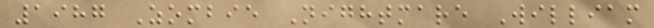1987 Zombie Nightmare William
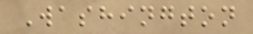Washington
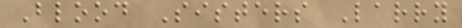Blood Sisters Larry
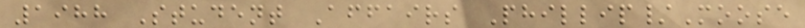1988 Student Affairs Phillip/Moose
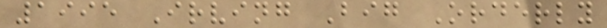1995 Irving Big Orderly
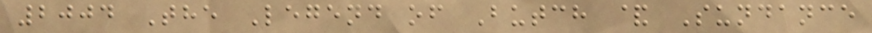2004 The Legend of Butch & Sundance
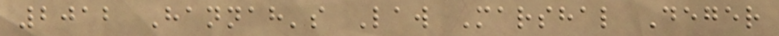2012 Hannah's Law Marshal Deger
